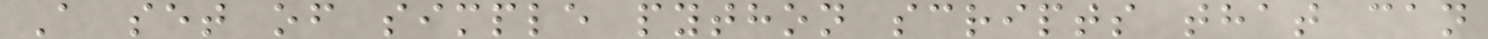A set of simple python scripts that can
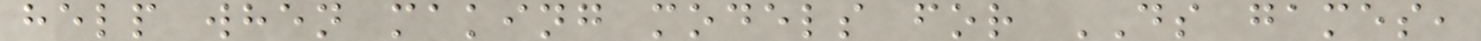help when making models for DS games,
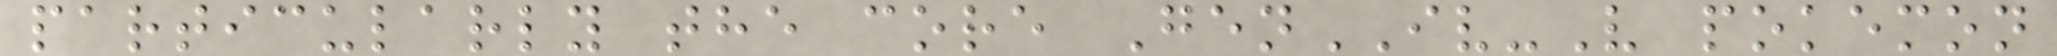particularly the core GenIV-V pokemon
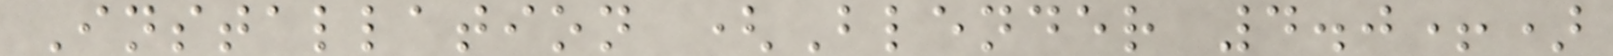Installation (Blender 4.0+)
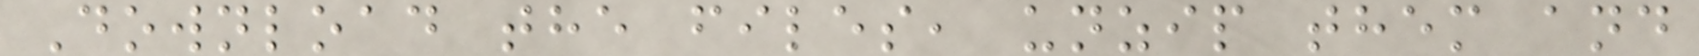Download the files, unzip them and
